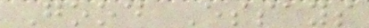Good Essays
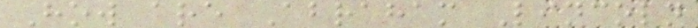How are Abraham Lincoln
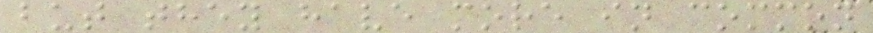but they have more in common
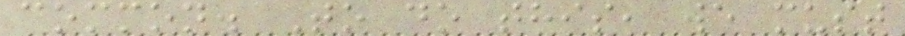common. To do this, we must
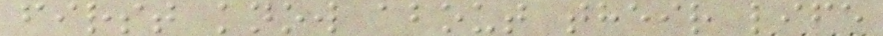first know about their life
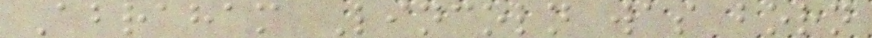Abraham Lincoln was born
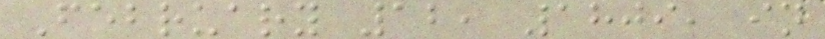February 12, 1809, in
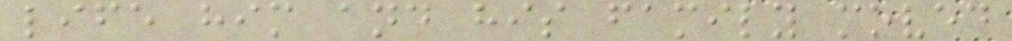life him and his family moved
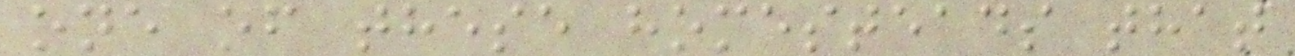one of these homesteads that
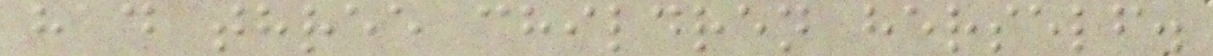had three children herself.
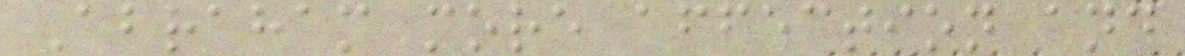Abraham more affection and
